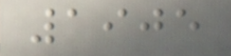1905
